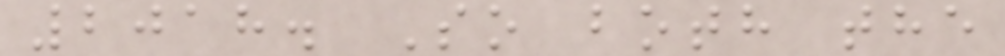2018. So both the
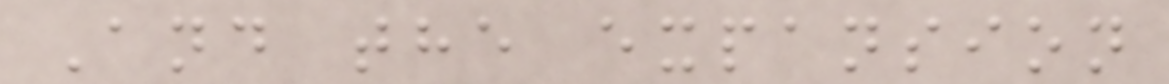And the expansion
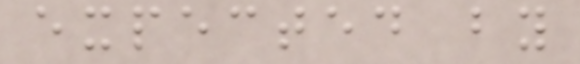expected by
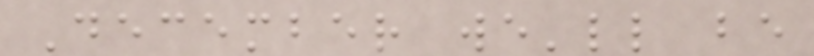December we'll be
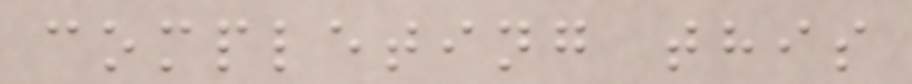completing this
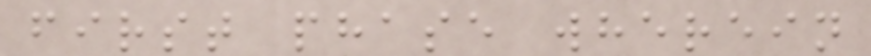first phase wherein
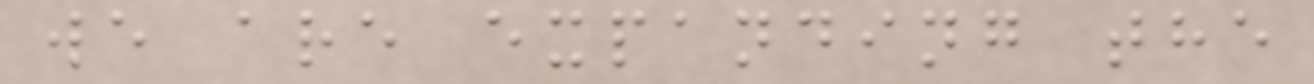we are expanding the
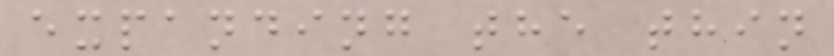expanding the thin
